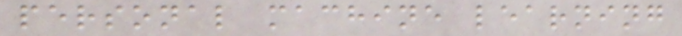personal machine learning
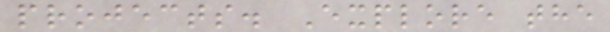projects. Explore the
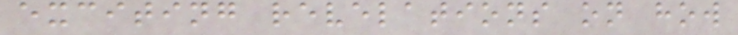exciting revelations on how
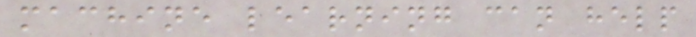machine learning can help
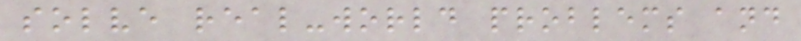solve real-world problems and
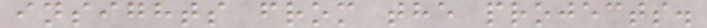insights from the projects.
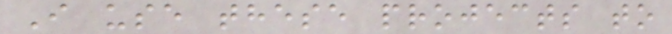I use these projects to
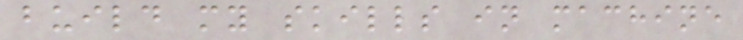build my skills in machine
